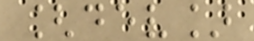[dev]
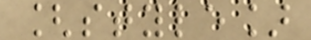[style]
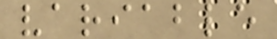variable
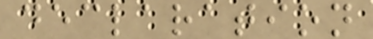declaration
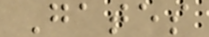Gates
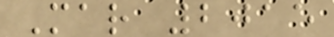Mar 2015
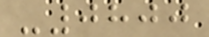-0800
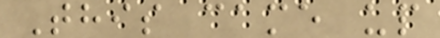This came up
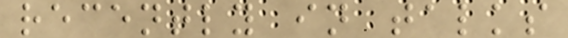recently in talks
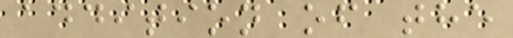addition of the
